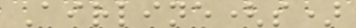Airline(s)
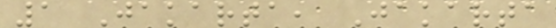1 Jakarta, Jakarta
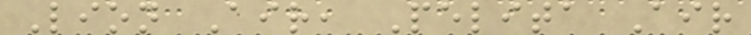Lion Air, Pelita Air
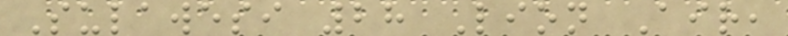Sulawesi 28 Lion Air,
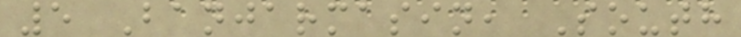5 Banjarmasin, South
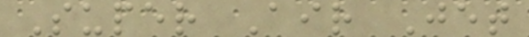Super Air Jet
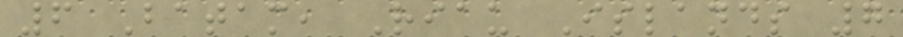6 Batam, Riau Islands 7
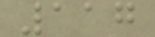117
